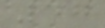47
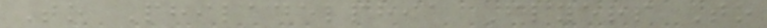To Philadelphia Flyers To
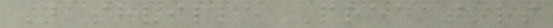Nashville Predators
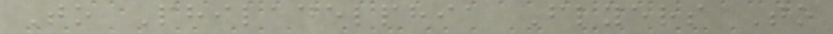To Philadelphia Flyers To
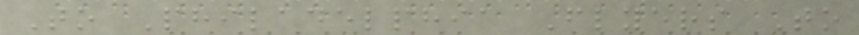To Philadelphia Flyers To
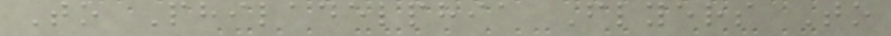To Philadelphia Flyers To
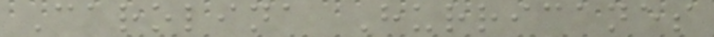Carolina Hurricanes
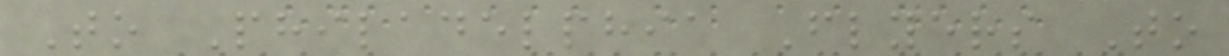To Philadelphia Flyers To
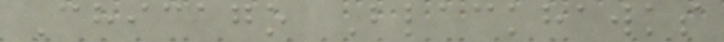Chicago Blackhawks
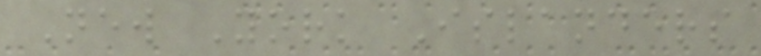New York Islanders
